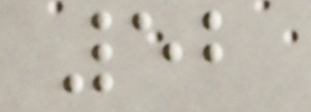52
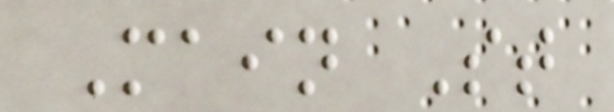Main St
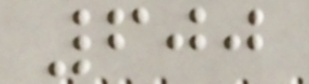600
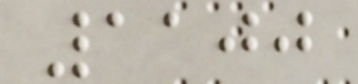1100
